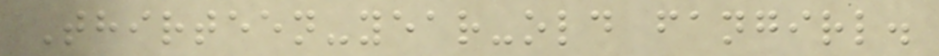Thirteen-year-old fangirl.
